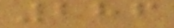286
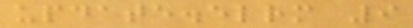update.elrm 9
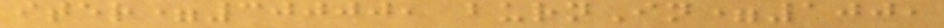iter=30000, burnIn=100,
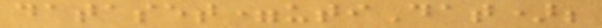dataset=utiDat);
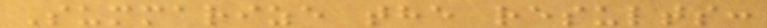Summarize the results:
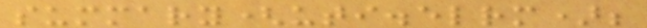summary(uti.elrm);
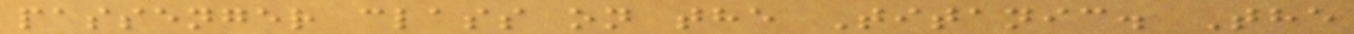passenger class on the Titanic. The
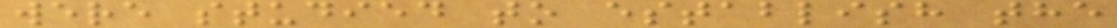were studied to establish the
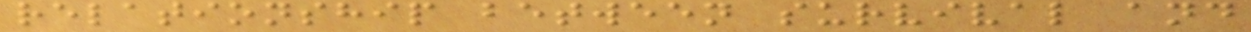relationship between survival and
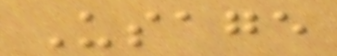Usage
